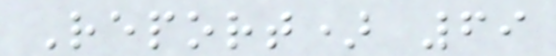Report) 69
